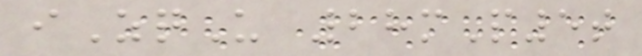iZqU 28mP5t
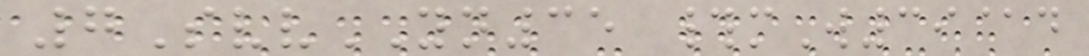7SvvYN35 #mW39@d
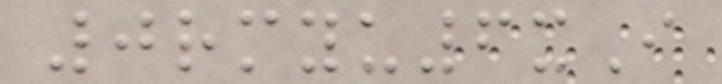0rmyu6xI
